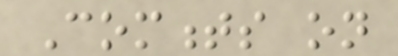Comments on
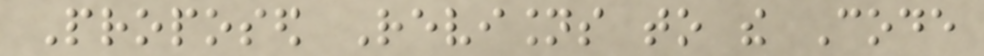Proposed Revisions to the Code
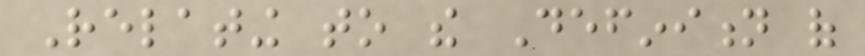Relating to the Definition of
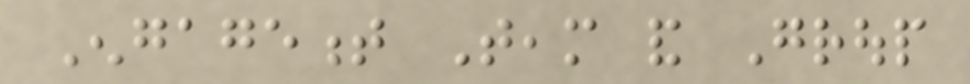Engagement Team and Group
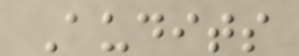Audits
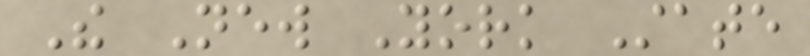The New York State
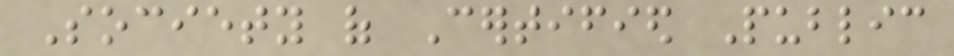Society of Certified Public
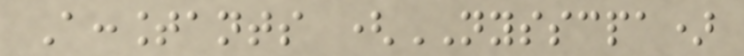Accountants (NYSSCPA)
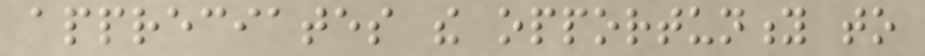appreciates the opportunity to
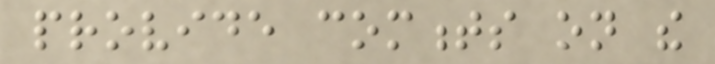provide comments on the
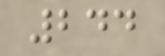244
